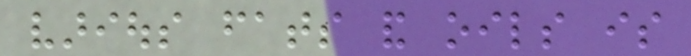various fats and oils is
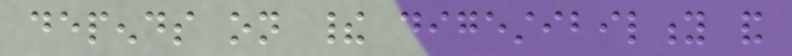depends on their digestibility and
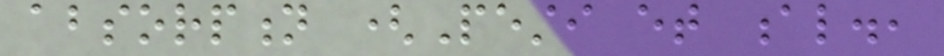absorption (Pesti et al.,
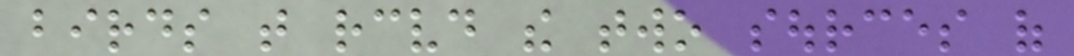birds that received the two sources of
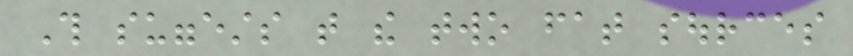This suggests that the two fat sources
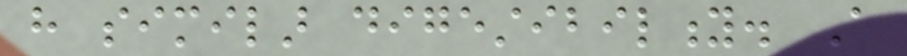have similar digestibility. A
